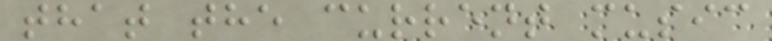that the current music
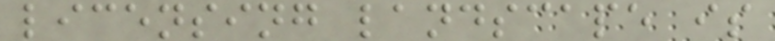licensing landscape is
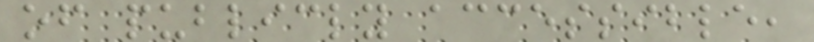of publicly accessible,
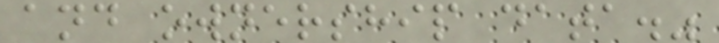and ownership data."
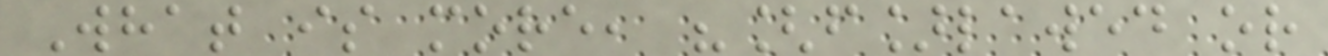What is more, "[f]lawed or
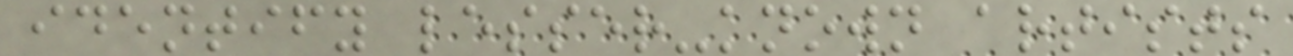identify lesser-known artists
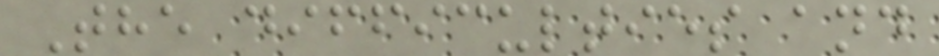The difficulties and
